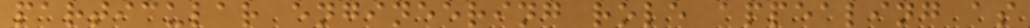particular engineering role appealing as
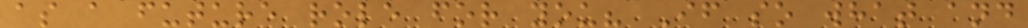as a future role for you? If so what and
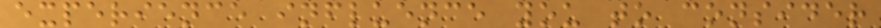experience influence you to consider
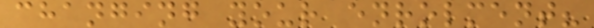changing your enrolment?
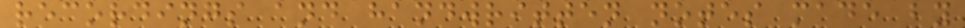recordings and handwritten notes made by
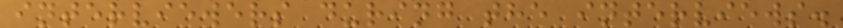interviewers during the interviews.
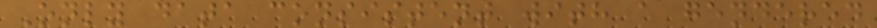Only data consistent with a gendered
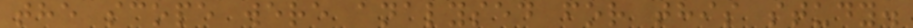the scope were analysed for this study.
